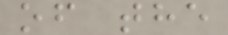of the
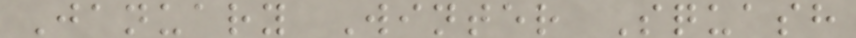January Winter Squash
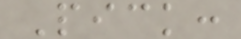Pick:
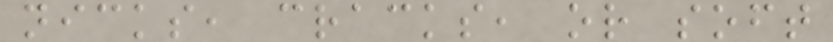nicks, cracks, or soft
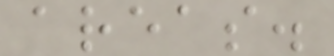areas.
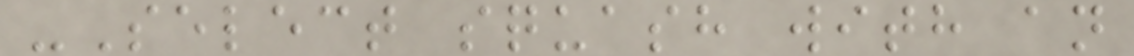-Select squash with an
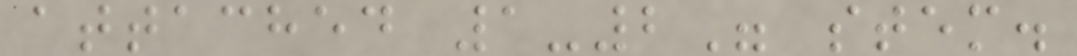attached 1-2" stem.
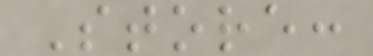Store:
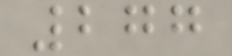277
